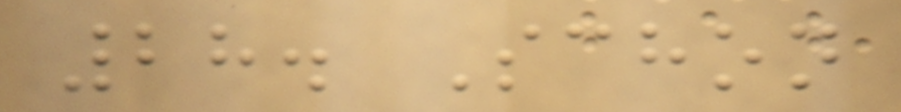28. Schon
